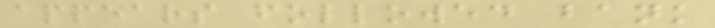appears followed bank
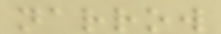narrow
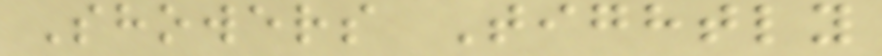Showers Tightly
